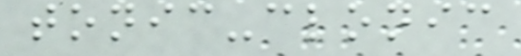tonic-clonic
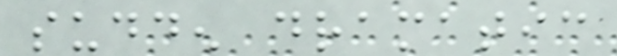sudden dramatic
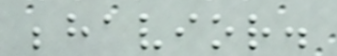behavior.
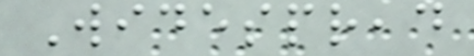Widespread
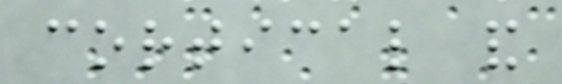cortical and
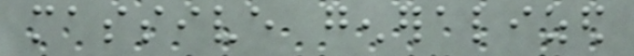massive generalized
